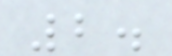2.
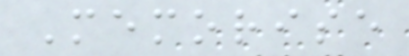Memorise
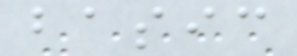basic
